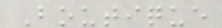Boutique
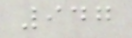947
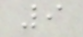9
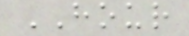HOUR
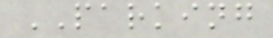PARKING
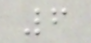6
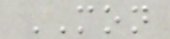MON
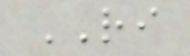RI
